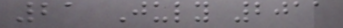21 July 2011
